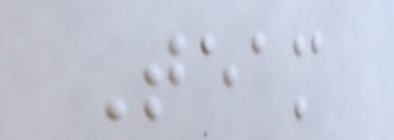Team
